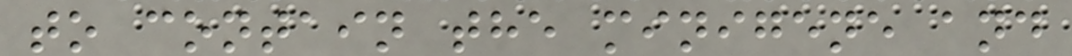to contain the minigene and
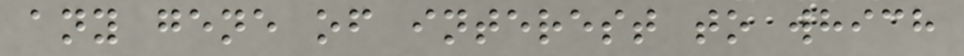any gene of interest to which
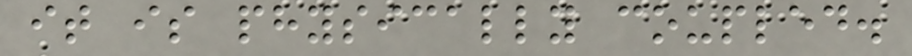it is physically coupled.
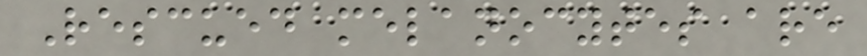Rescued melanocytes are
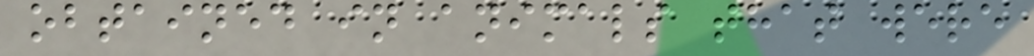obtained in animals that were
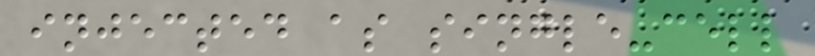injected as single-cell
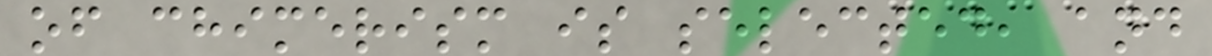of chimerism is selected, and
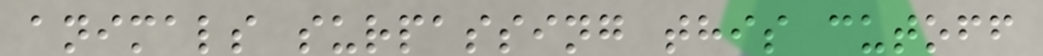animals surpassing this cutoff
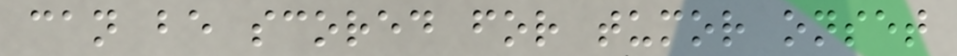can be scored for tumor onset
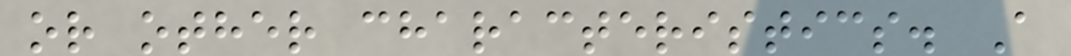or other characteristics. A
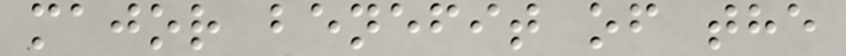major benefit of the
